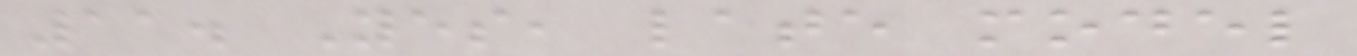11. Yes, late model
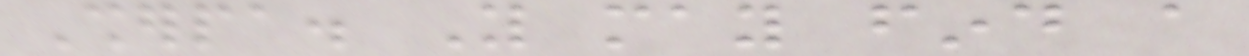Sherpa. You may find a
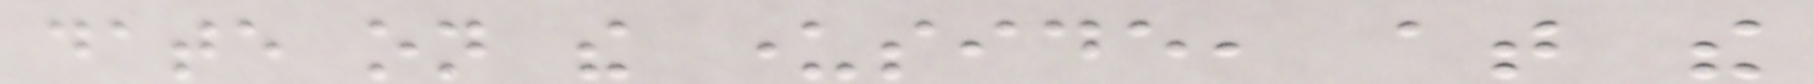date on the underside, at the
